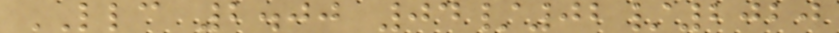LLC 2.00 04/02/2020
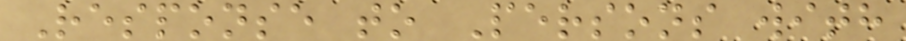Response to Persons with
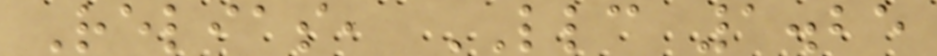Relias, LLC 1.25
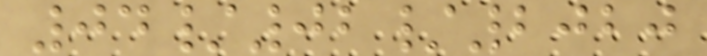04/02/2020
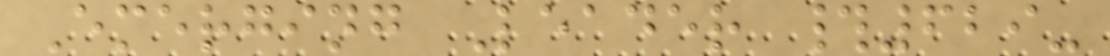Emerging Leader #629-
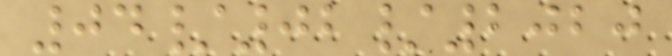04/02/2020
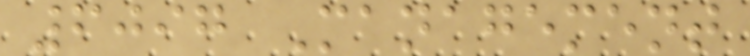6097 Management
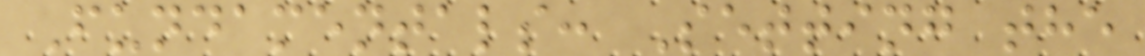Fundamentals: Setting the
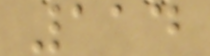114
